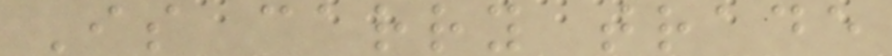Is carry trade
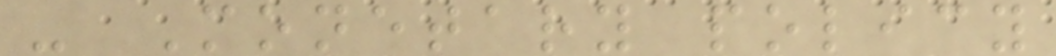- Monetary policy
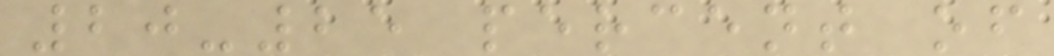20-25 percent of
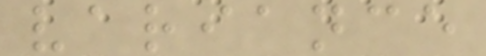variance
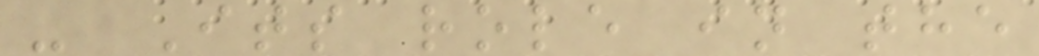- Its role in the
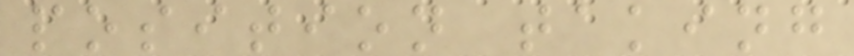position taking
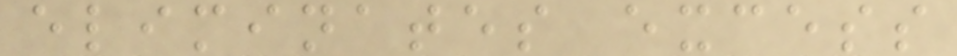eliminates excess
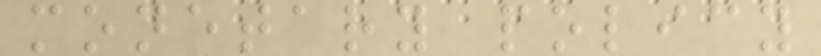monetary policy
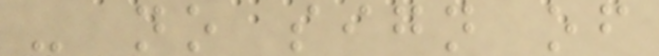- no sign of
